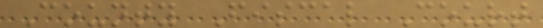County Fiscal Court
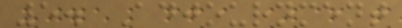5. Adjournment
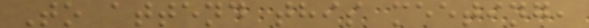To attend this meeting,
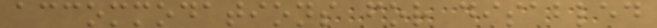accommodations for disabled
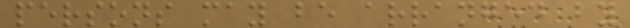persons may be arranged by
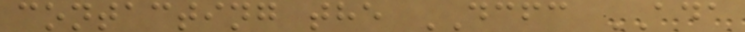contacting the DCFC ADA
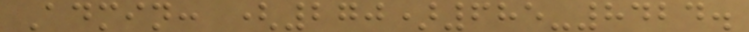Admin: (270)685-8424.
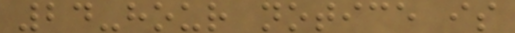24-hour notice is
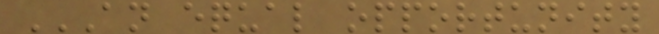AN EQUAL OPPORTUNITY
